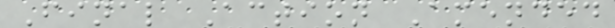Final Action Amended
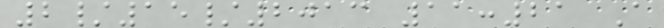2/15/2013 11:21 A
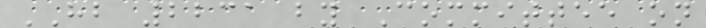HB 2231 by Committee on
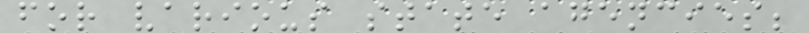for various state agencies;
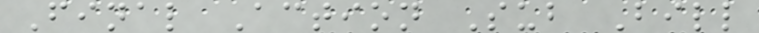Final Action Sub Bill
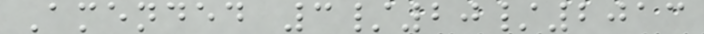Amended 3/20/2013
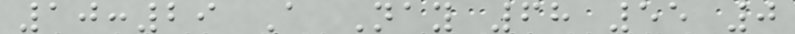10:29 A Nay 68 55 0
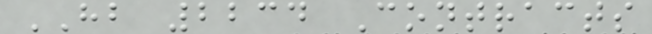HB 2234 Contracts
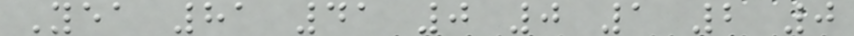Yea 81 41 0 0 1 2 0
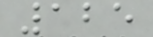125
